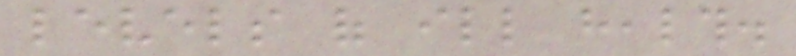levels of ill health.
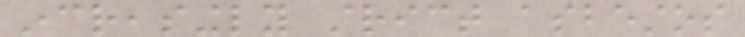increasingly strict asbestos
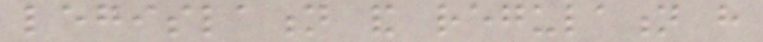legislation and regulation have
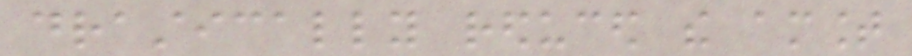drastically reduced the amount
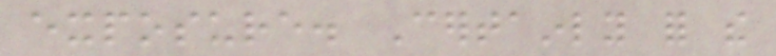exposure. Certainly for the
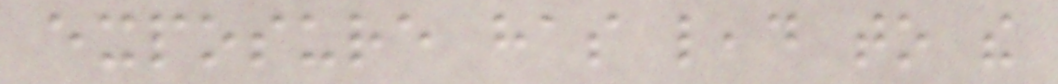exposure has lead to the
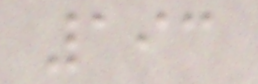193
